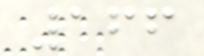166
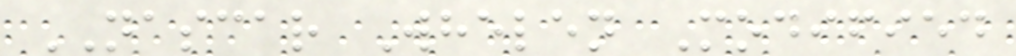NASCAR Whelen Modified
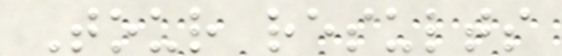Tour results
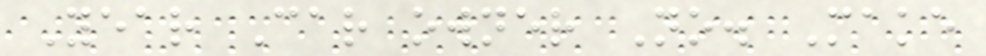Year Car owner No. Make
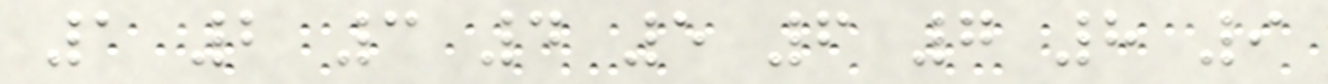1 2 3 4 5 6 7 8 9
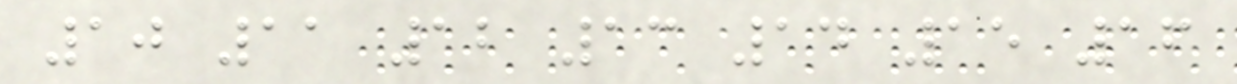10 11 12 13 14 15 16
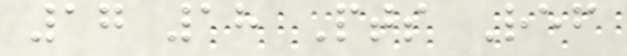17 18 Pts Ref
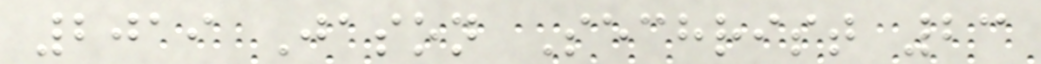2019 Jason Sechrist 23
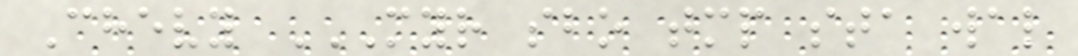Chevy MYR SBO TMP STA WAL
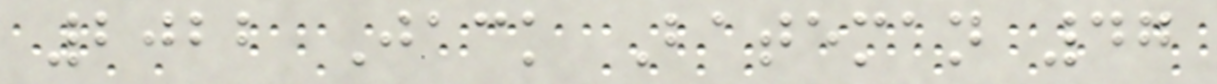2022 Jack Bateman 47
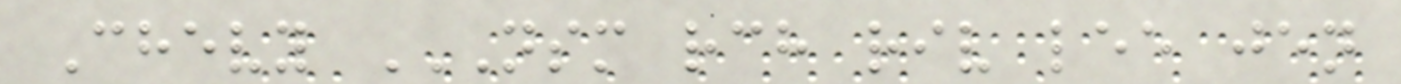Chevy NSM RCH RIV LEE JEN
